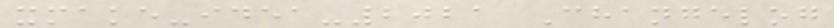xmake-idea-2021 Changelog
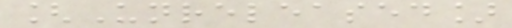[Unreleased]
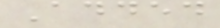Added
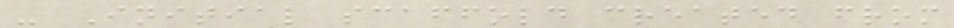- Initial scaffold created from
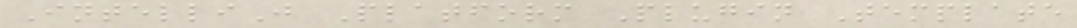IntelliJ Platform Plugin Template
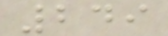249
